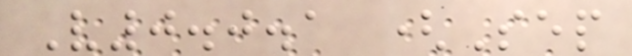V0.0.1 (Sep
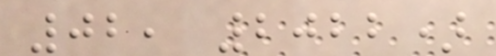02, 2022)
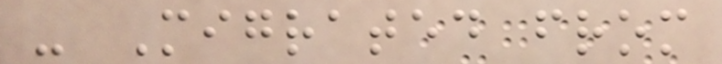- Migrated from
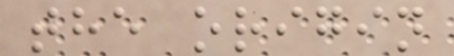the origin
